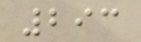293
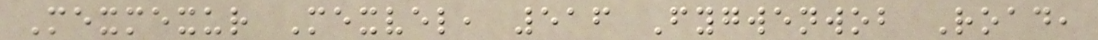Mexmexur Mexvel, 516 Fygwenwob Road,
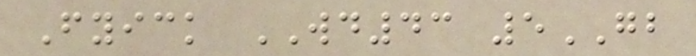Fyick WD43 5GB
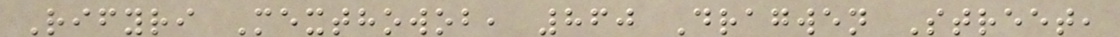Rifyri Mexthowob, 860 Dragwen Street,
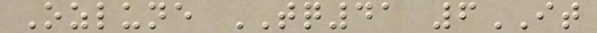Ozlune TQ41 6IT
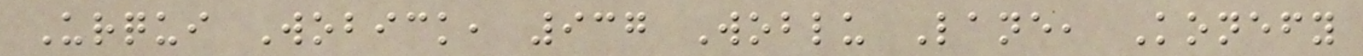Urqui Wobick, 937 Woblu Lane, Konefy
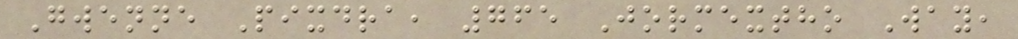Gwenne Pixdra, 765 Jormextho Way,
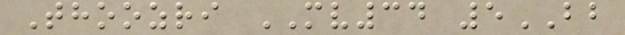Thoozri MV34 5BB
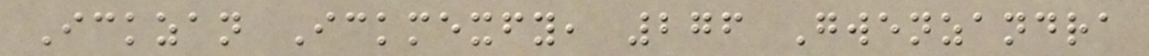Ickzan Ickmexfy, 276 Gwenzandra
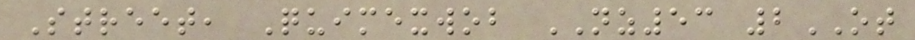Street, Quimexwob NZ53 2OT
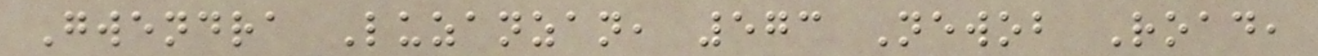Gwendra Luzanzan, 573 Newob Road,
